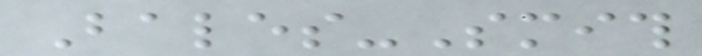Bales-Smith
